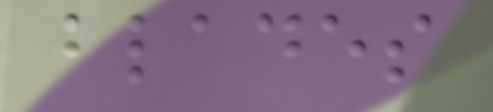blades
